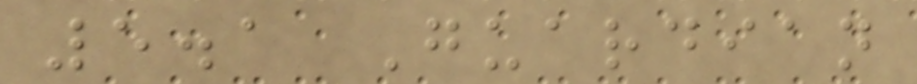5.1 Guardian
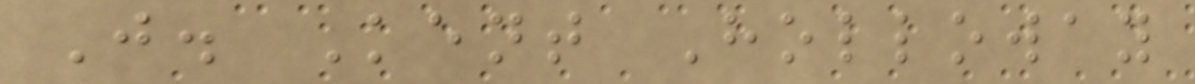J. Kent Holloway
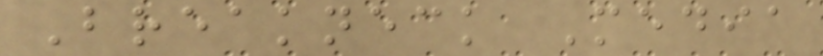Breakneck Media
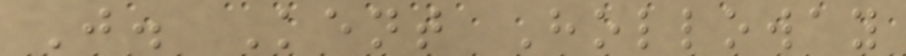J. Kent Holloway
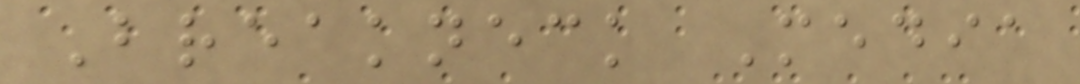Breakneck Media
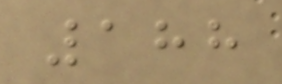188
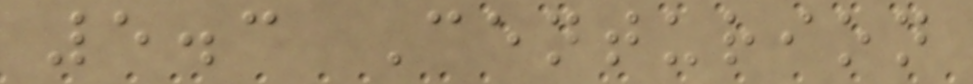5.3 Centurion
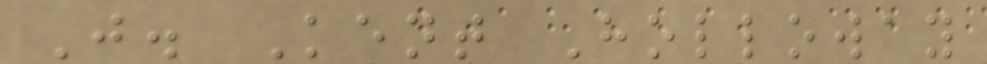J. Kent Holloway
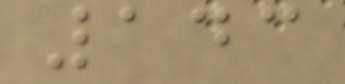143
